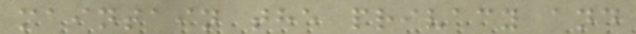maintain the privacy and
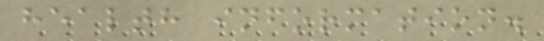health information.
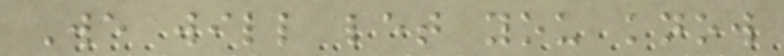We will let you know
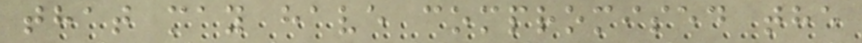that may have compromised the
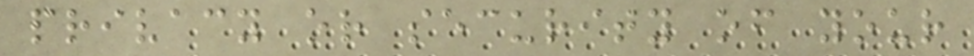privacy or security of your
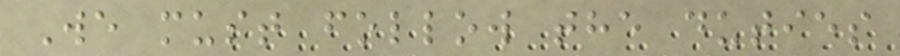We must follow the duties
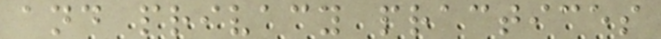and privacy practices
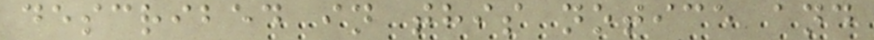described in this notice and
